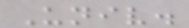Univ.
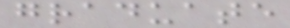graduate
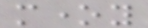money
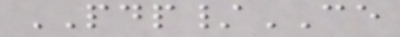PDP/CE
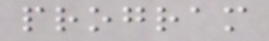program
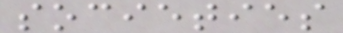societies
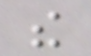the
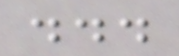...
